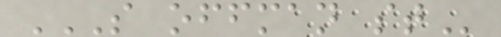S OFFMAN ST
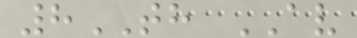8TH AV
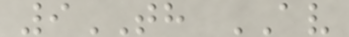9TH AV
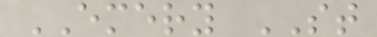EMERY ST
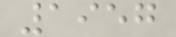1957
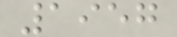1957
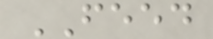FEED
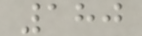180
